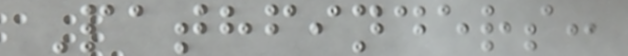Pathfinders:
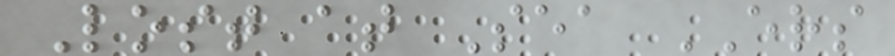Lost at Sea ERS
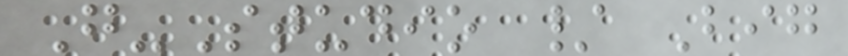G-Studio / Big
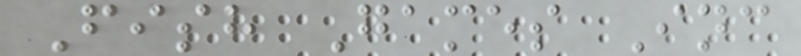Fish Games Inc
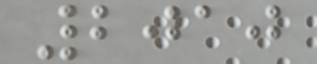2010
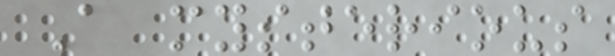A mysterious
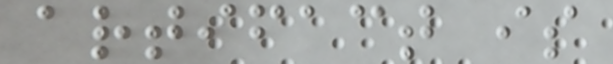artifact is
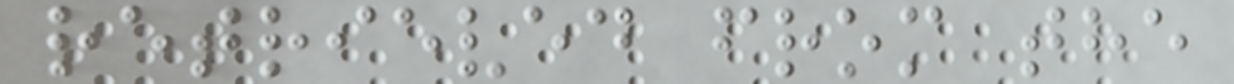retrieved from the
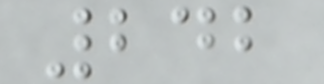242
